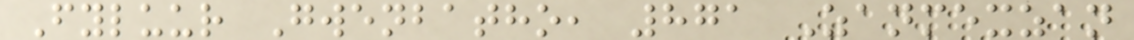Fyluur Gwenbatho, 871 Zanmexzan
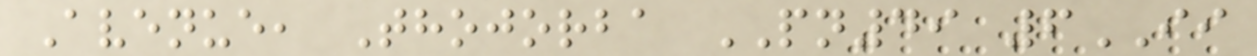Avenue, Thojorba PN49 6II
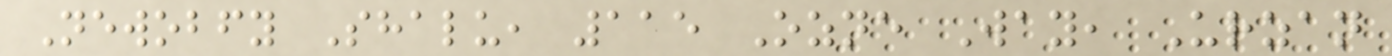Newobfy Shalu, 115 Ozne Way, Urzan
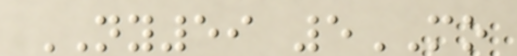NY59 5MO
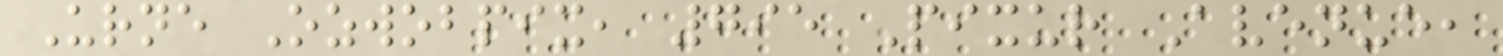Urne Ozwobpix, 795 Pixur Avenue,
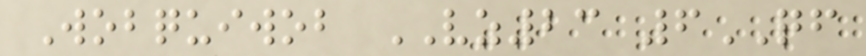Wobquiwob VZ23 6QF
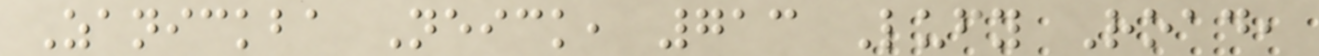Zanickba Neick, 713 Lufy Road,
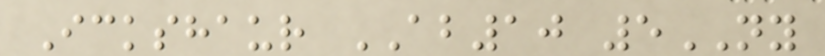Ickshaur AB10 5NY
